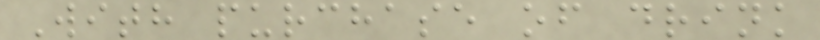With purchase of drink
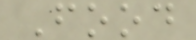Food
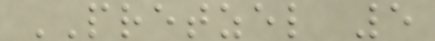PRETZEL 5
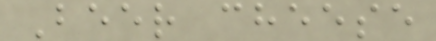Beer cheese
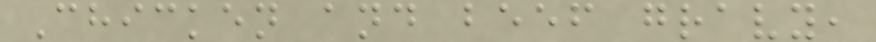Chicken and beef gravy,
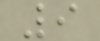9
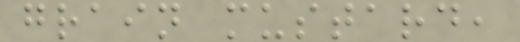grain mustard,
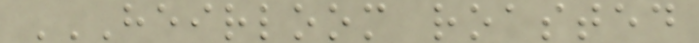HEIRLOOM ROASTED
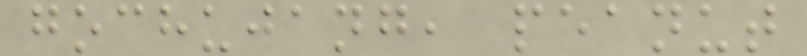gochujang, peanut
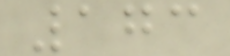173
